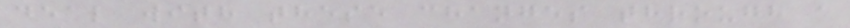deal with these changes through a
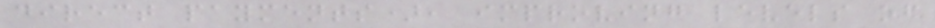direct payments), improving levels of
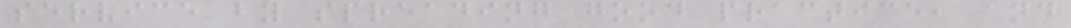service by spreading good practice, and
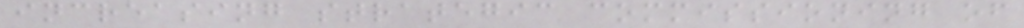increasing strategic commissioning of
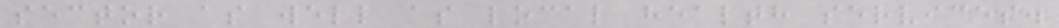sector as well as local health services.
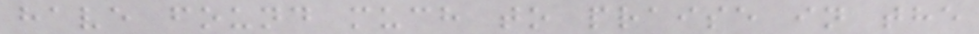have found much to praise in the
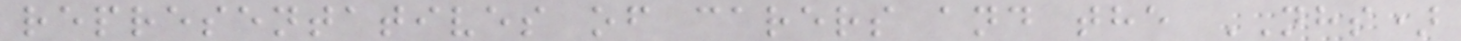representatives of carers and the NHS)
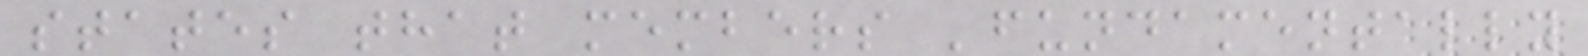states that members 'fundamentally
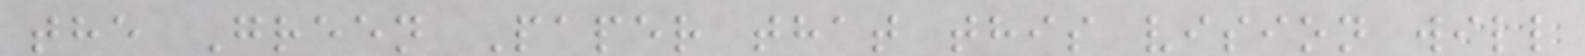the Green Paper that this vision will
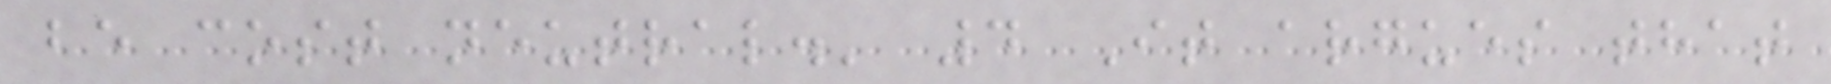be cost neutral.' 4 It argues that
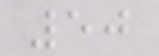50
